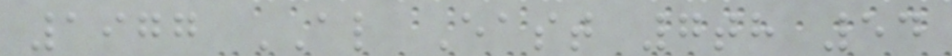1977 AL East 7th 54
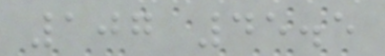107 45.5
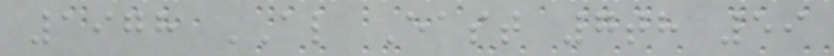1978 AL East 7th 59
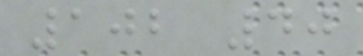102 40
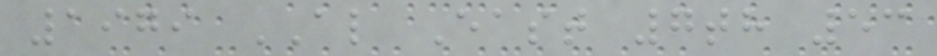1979 AL East 7th 53
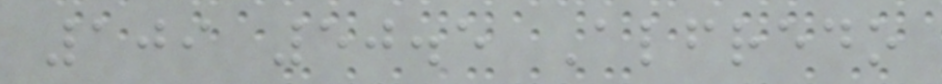109 50.5 Alfredo
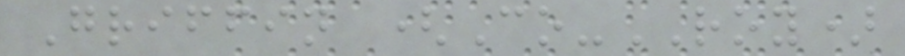Griffin (Co-ROY)
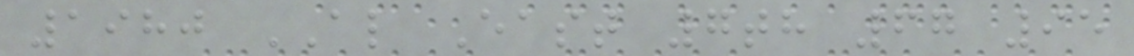1980 AL East 7th 67 95
